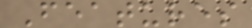Features
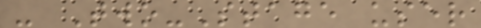- Two-Stage user
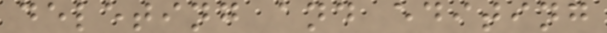deleting and editing
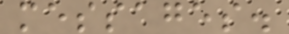messages.
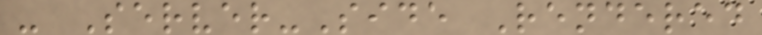- Server-Side Rendered
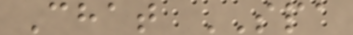Chat SPA
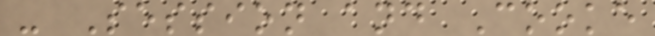- Session and Cooke
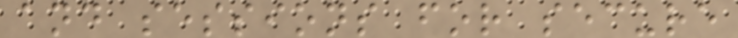and sessions for secure
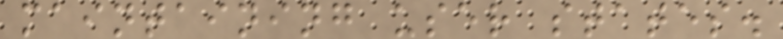maintaining user states.
